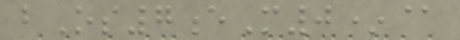bOs7eM0*@
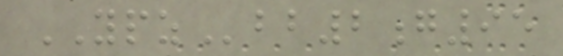YPZbb2g95
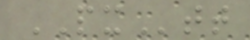PXtt
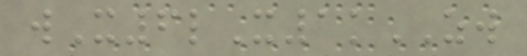wX6lX1kZW
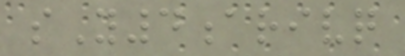sY4arivq
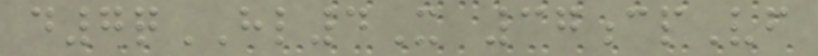d7qHL4X 37cpVf
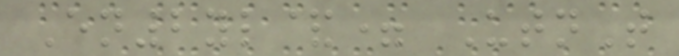En2yl&= UtnT
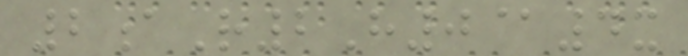2aR2H0@4x
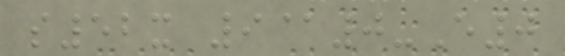s52x 9@0-E0
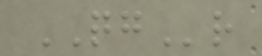QGr
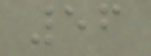56
